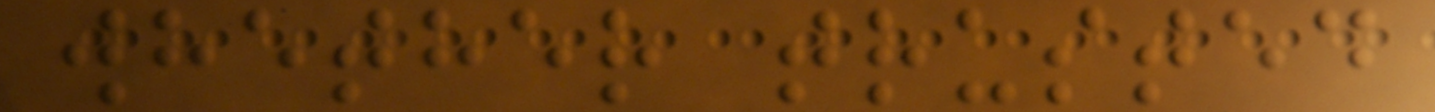whether trusted
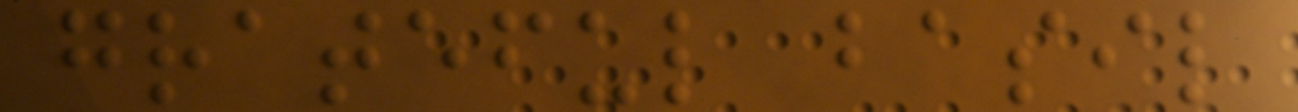grateful basil
